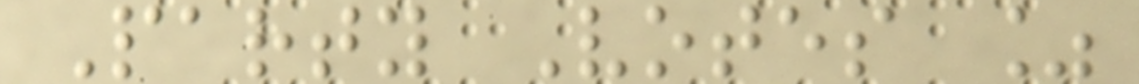Party Votes %
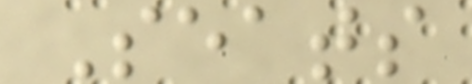Seats
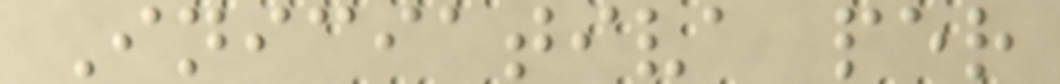Iniciativa per
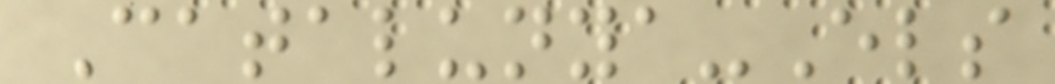Catalunya-Els
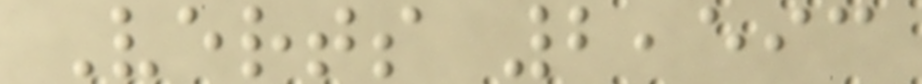Verts 2,593
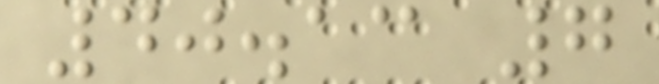40.13 7
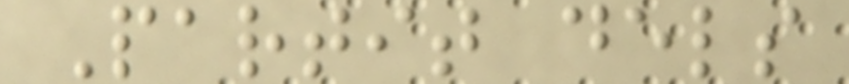Partit dels
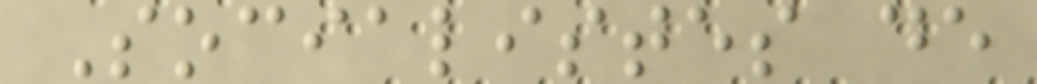Socialistes de
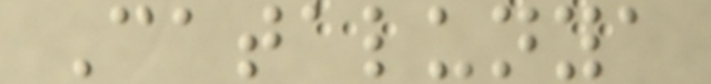Catalunya
